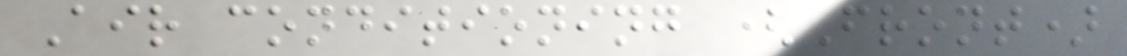Air conditioning (Front)
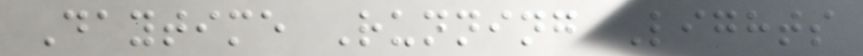Daytime Running Lights
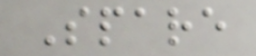Spare
